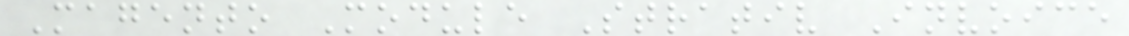Magento Module Strativ Invoice
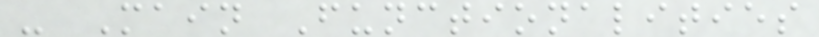- Main Functionalities
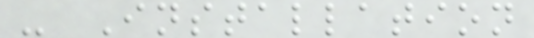- Installation
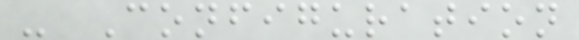- Configuration
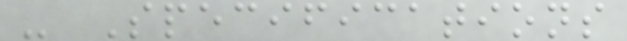- Specifications
